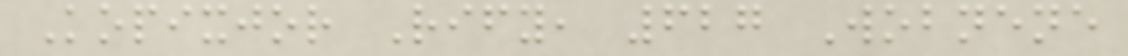Kopixjor Rify, 627 Wobnene
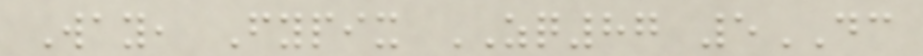Way, Fypix ZQ87 5DC
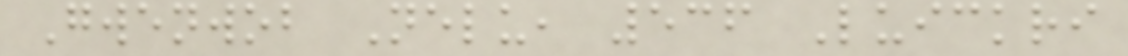Gwenwob Nelu, 536 Luickri
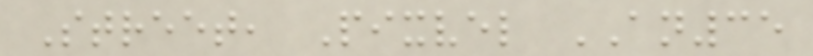Street, Pixvel AN35
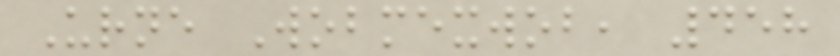Urne Wobmexwob, 458
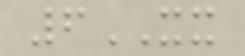6XX
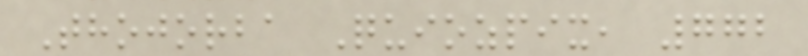Thojorba Quiozpix, 772
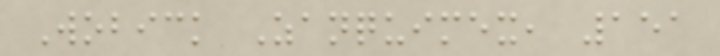Wobick Zanquimex, 151
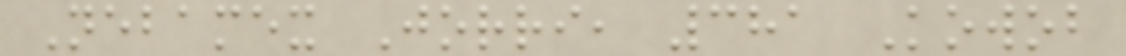Nebamex Jorri, 381 Kowob
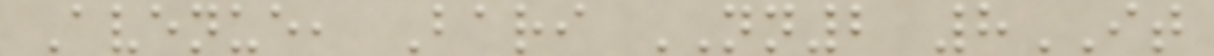Avenue, Bari NN2 8IT
